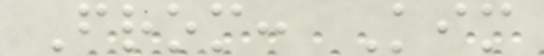From: Kim
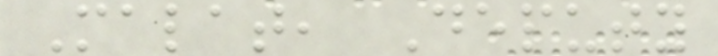Malat, Deputy
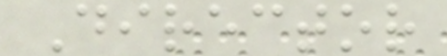Director
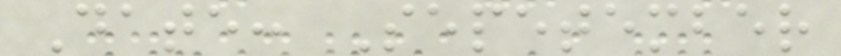Date: Sepetember
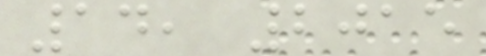14, 2015
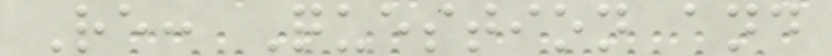Re: Question and
